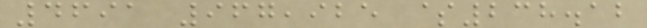4691 967,925 $238.12
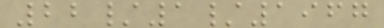22/1/1967
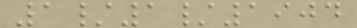1/1/1904
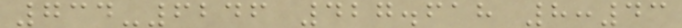734-6246 427.618 8:43
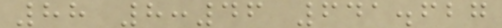88 8:46 641.627
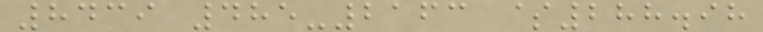8439 485-2163 $288.98
